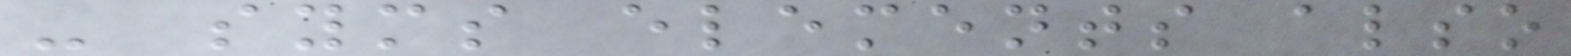- syms elements also
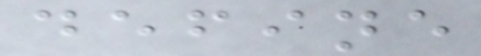define
